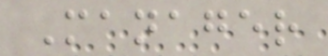Manager
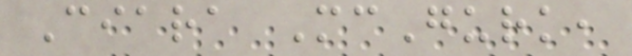Ciara McGurk,
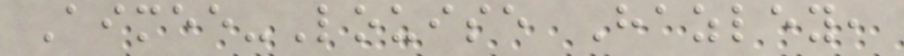Aimee-Louise Hazley,
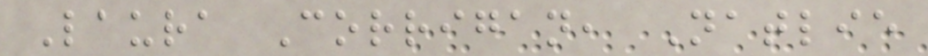Laura Corrigan, Natlie
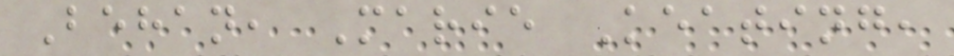Behan, Marie Keating,
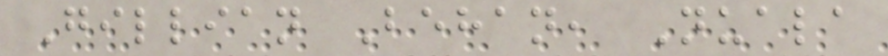Gillian Behan, Nuala
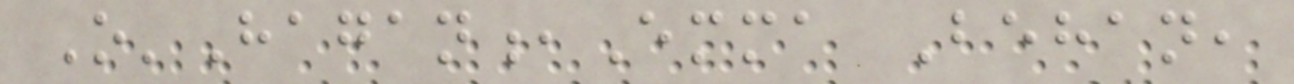O'Hagan,Emma Behan,
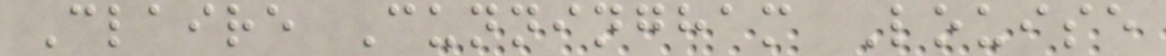Claire Cunningham Louise
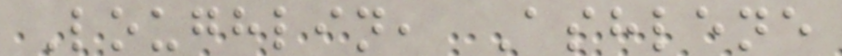Loughlin, Ashlene
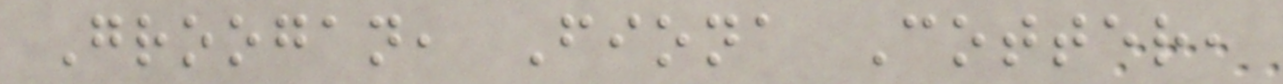Groogan, Fiona Cotter,
